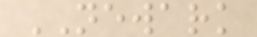NEWARK
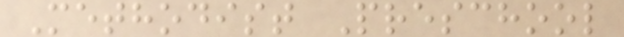Methodist Preschool
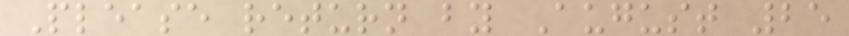Please return by August 25
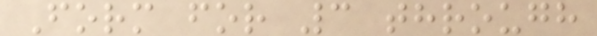Form for 3 through
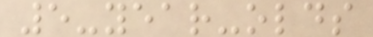5-year-olds
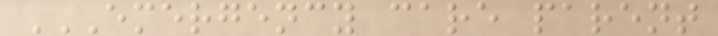EMERGENCY CARE PARENT
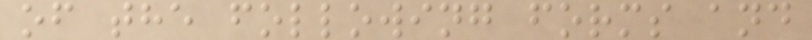of the following forms and
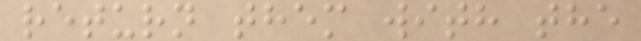return them with the
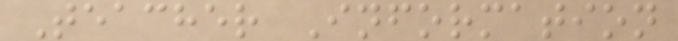Teacher Information
